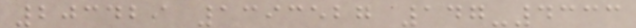203429 1393527 147-4333
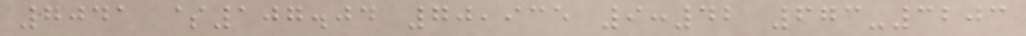7041 $107.04 70,935 9:42 673-3203
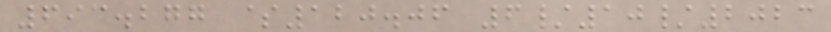693.277 $120.06 6/10/2023
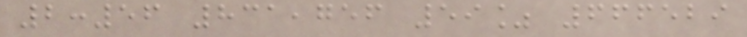2:56 831,756 59% 666529
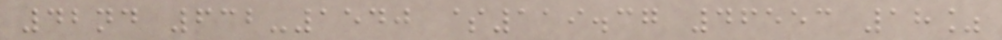42nd 632-1540 $119.37 46553 18%
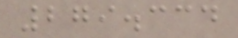279.334
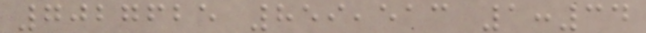7027625 859,513 1:34
